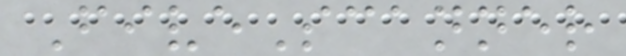FiveScanner
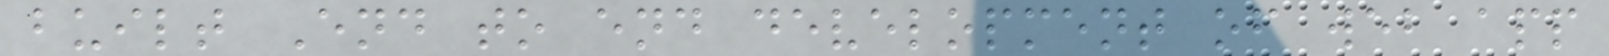built End to end development of web app
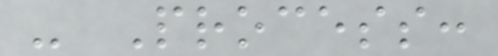- Process:
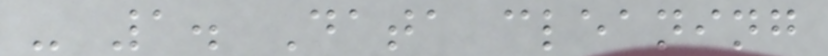- 1. Data cleaning
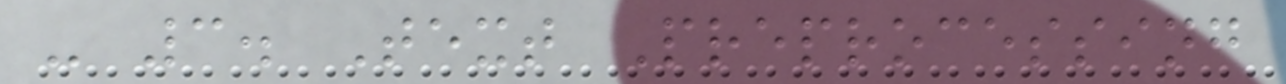- 3. Text Preprocessing
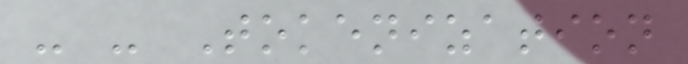- - Tokenization
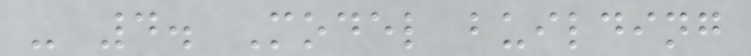- 4. Model building
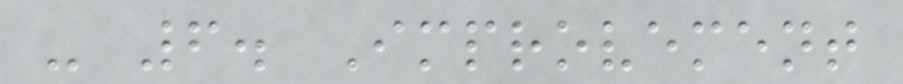- 6. Improvement
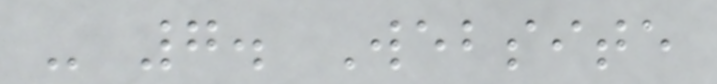- 7. Website
